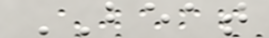BEAT
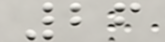26
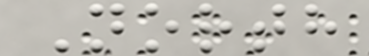North
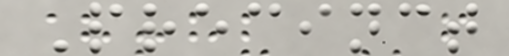Precinct
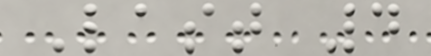Last 4
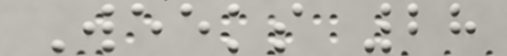Weeks 28
